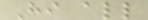Hi all
